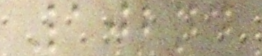102nd
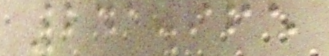241.965
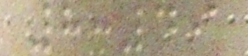8:49
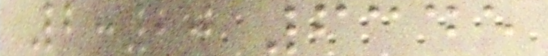2:20 6345
